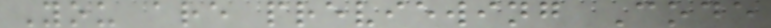You are previewing Code
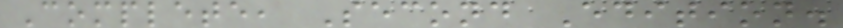Complete, Second Edition.
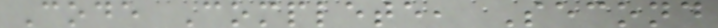Code Complete, Second
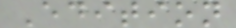Edition
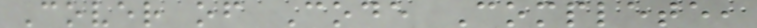Cover of Code Complete,
